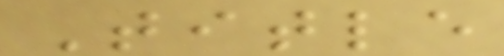Title
